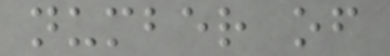number of
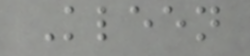Kleen
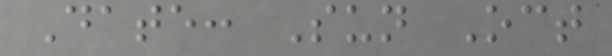Date: Sun Oct
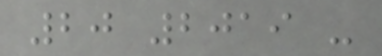20 2019 -
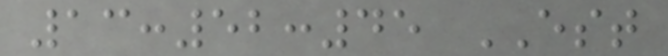13:52:45 EST
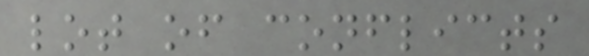lot of conflicts
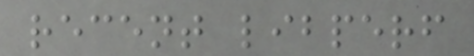recent libperf
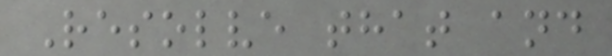Resolve that and
